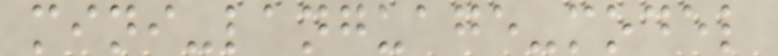mini-language-model
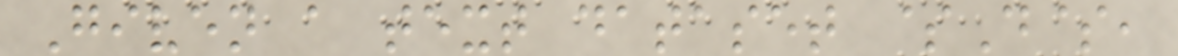Given a text dataset $D$,
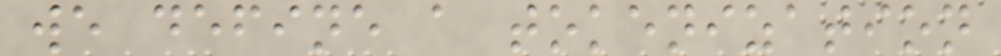we define a tokenization
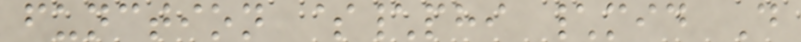function $\phi \mid D
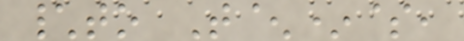\to T^*$,
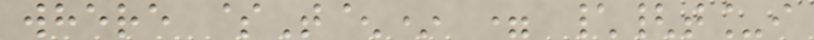where $T^* = \{t_i
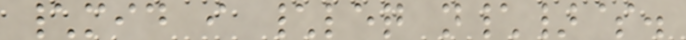\mid i \leq n\}$.
